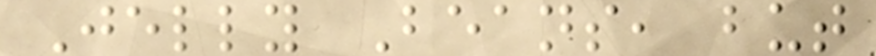Jelly Beans, but
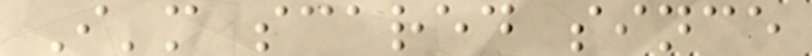I'm scared since
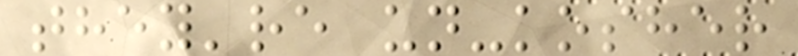they're un-kosher
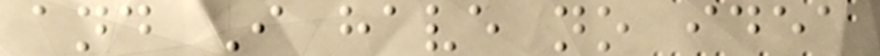and I have no idea
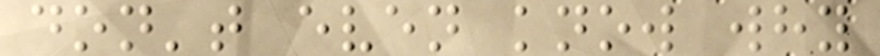don't even know why
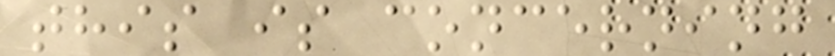this is concerning
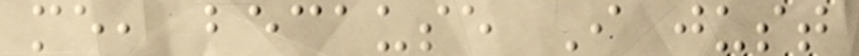me, because I just
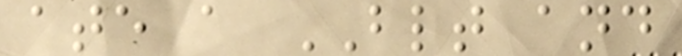ate a BLT and
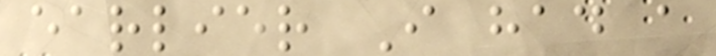earlier I had a
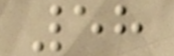58
